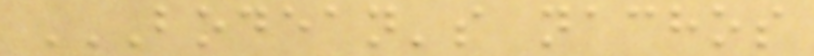BODEAN'S NACHOS
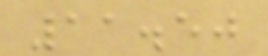11.50
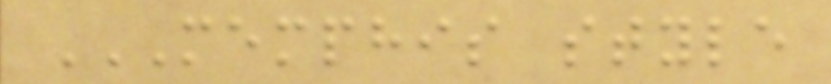MEMPHIS STYLE
